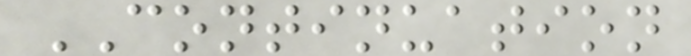CONTINUATION
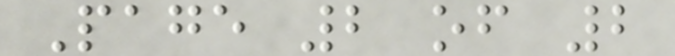Page 2 of 2
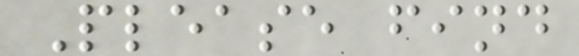Please find
